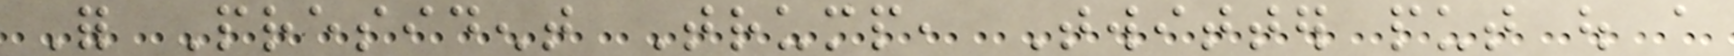For President Trump, Twitter put out a
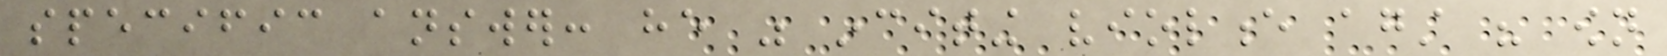specific answer: he was inciting violence against his own
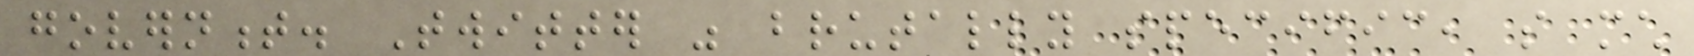government. Twitter was brutally specific, so much
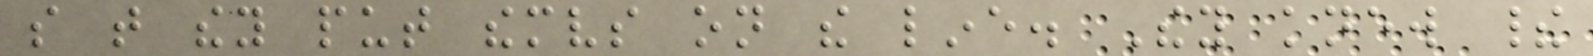so that they put themselves on the line. They knew their
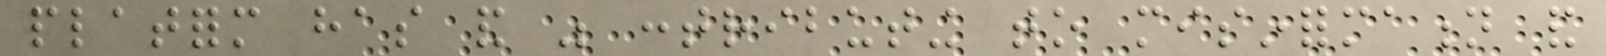platform has and was contributing to misinformation and
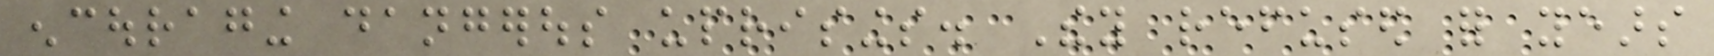encouraging dangerous uprisings. They refused for years
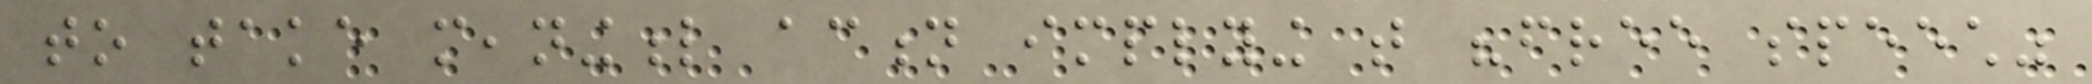to take meaningful action implying that "free speech"
